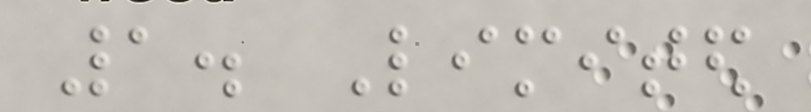1. Limited
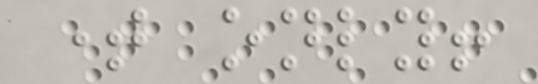time only!
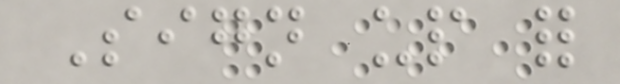Sign up for
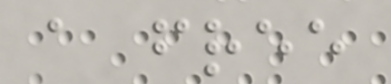a free
